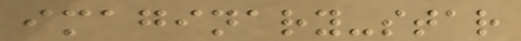imaginary-star
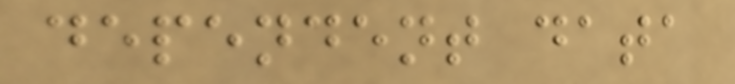dependent data
